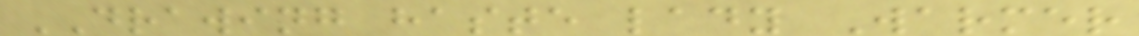DRAWING haste lady Warmer
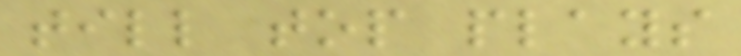till top plays
